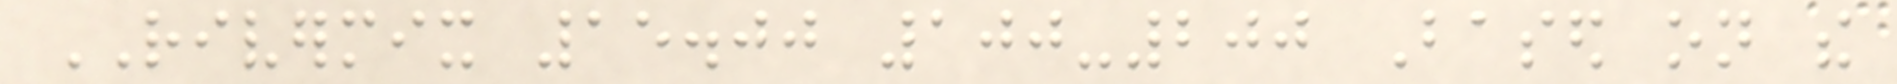RIVERMIX 15.00 100-200 Based on the
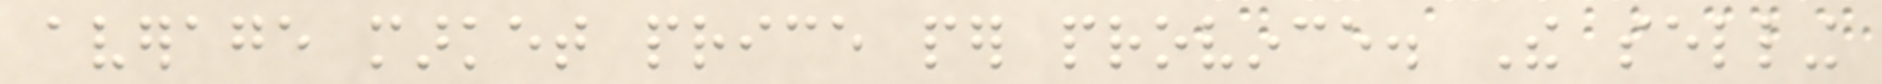average market price per province. The selling
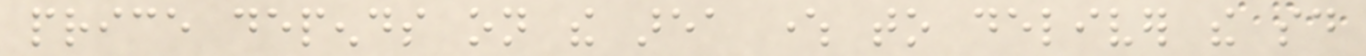price depends on the area where to deliver the said
